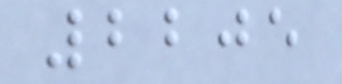2205
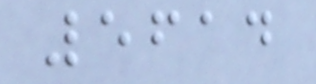5614
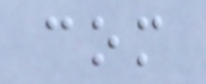com
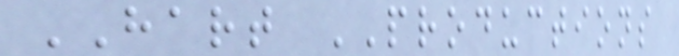HART PRODUCTIONS
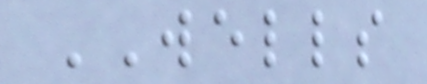WELLS
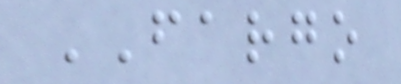FARGO
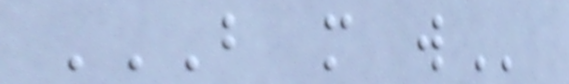B M W
